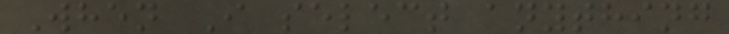When I select anything
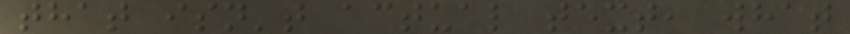that isn't actual text, what
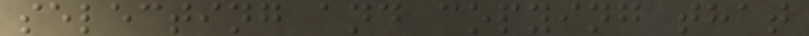selecting and copying that
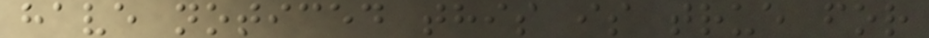have noticed this is true for
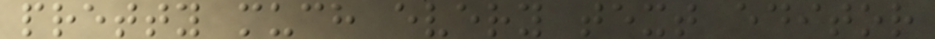pretty much every text editor
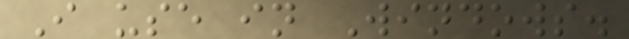I use in Windows.
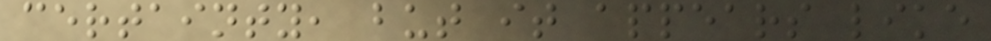certainty, but it appears like
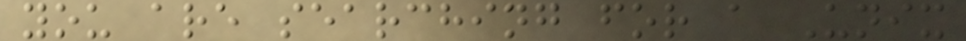you are searching for a Unix
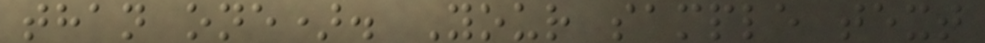than one). Your sample text
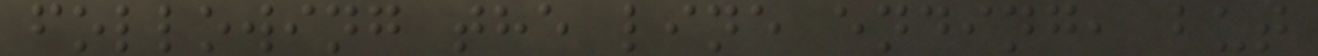following the line ending, but
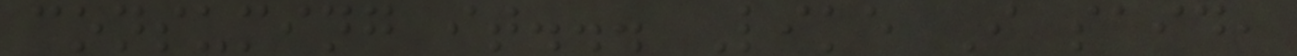consuming it... Like I said,
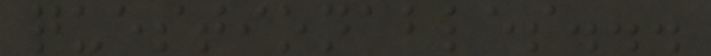questionables...
